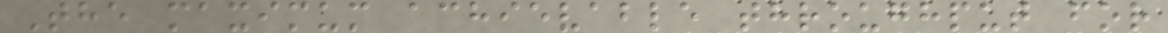The maximum achievable throughput for
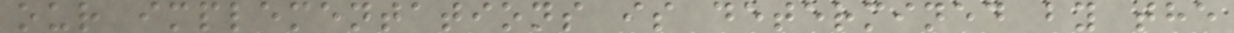our implementations is determined by the
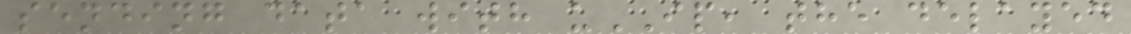sending data with uIP, the delayed
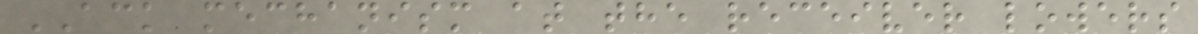ACK mechanism at the receiver lowers
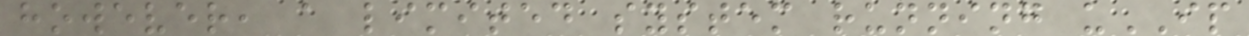however, a limited system running uIP
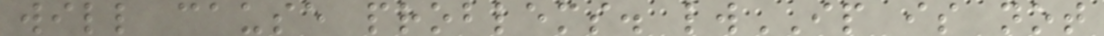will cause problems. lwIP is not
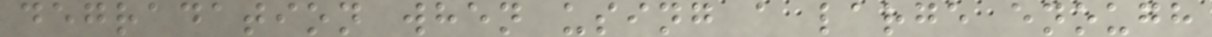degradation when using a large enough
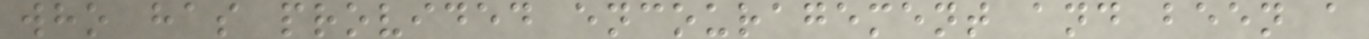who has provided encouragement and been a
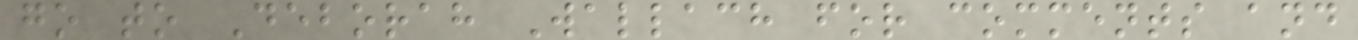go to Deborah Wallach for comments and
